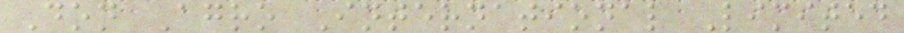Don Agro International Limited
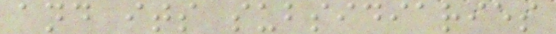and its subsidiaries
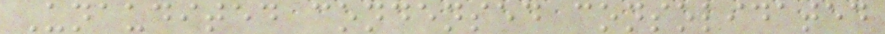Unaudited condensed consolidated
